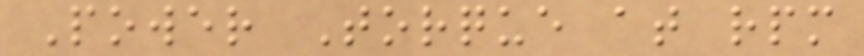Power Torque at rpm
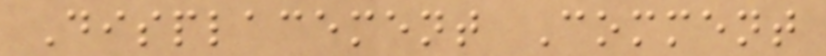Displacement Comment
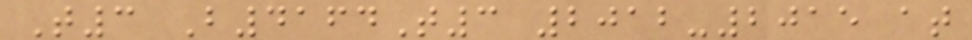T3 B4164T3 2012-2015 at
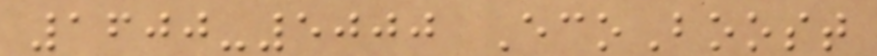1600-5000 EcoBoost
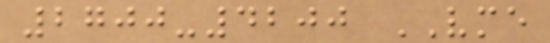2700-4200 VME
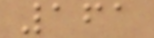161
